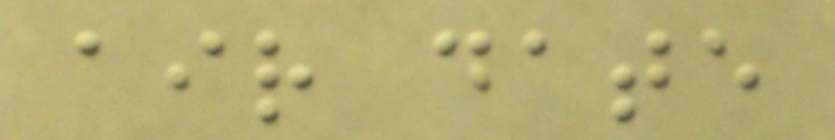air date
